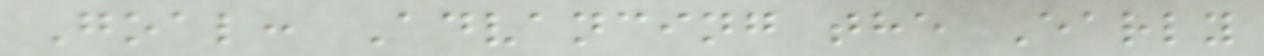Goal: Advancing the Early
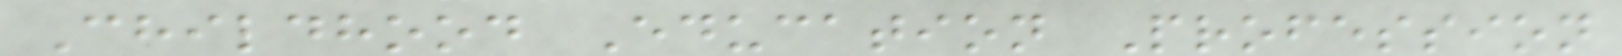Childhood Education Profession
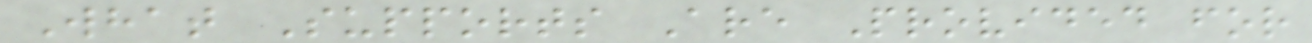What Supports Are Provided for
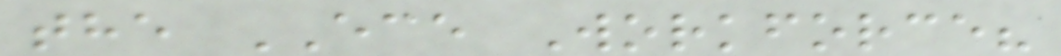the ECE Workforce?
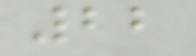22
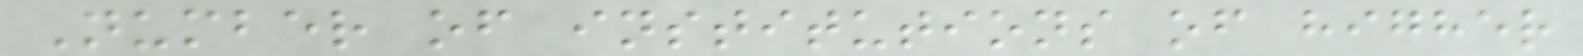Number of institutions of higher
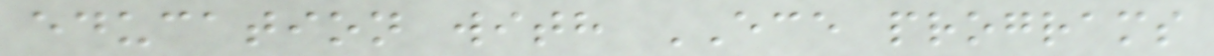education with ECE programs
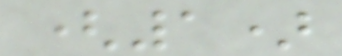(1)
